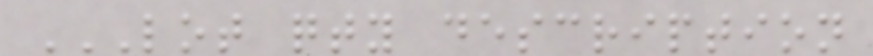LOT QTY DESCRIPTION
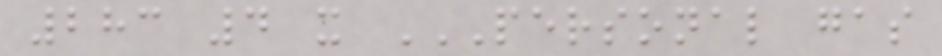283 4 x PERSONAL GAS
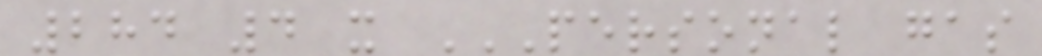284 4 x PERSONAL GAS
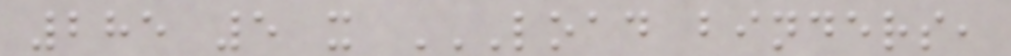285 5 x LOAD BINDERS,
